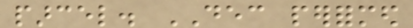parcel. DEC performed
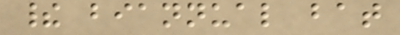their biannual bat
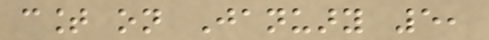count on January 5,
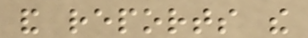and reports the
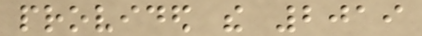provided the 2019
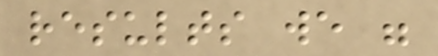results we were
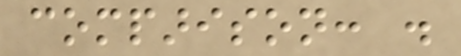comparison: .
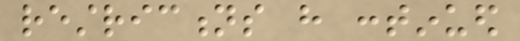restrictions have continued
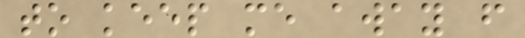to keep me away from
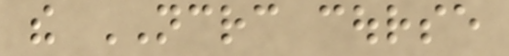the NCRC course
